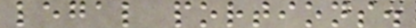legal portions.
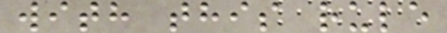with this rule
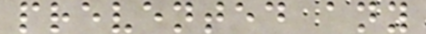prevented any
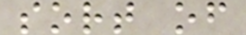sort of
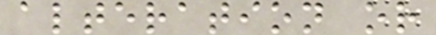alteration or
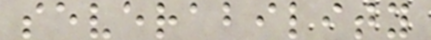severability
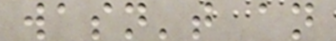wasn't an
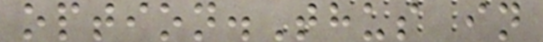option.Thus in
